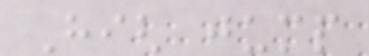High jump
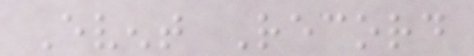Event Record
